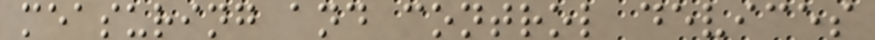measuring and control devices
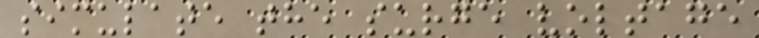simulate the surge voltage
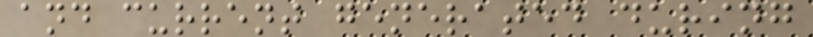and current generated during
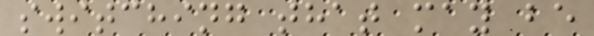switching that may be
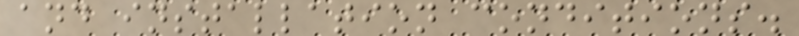and installation conditions.
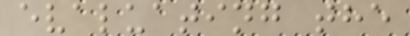evaluating the
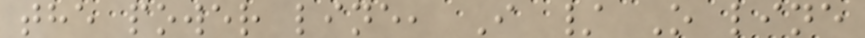the power line, I / O line
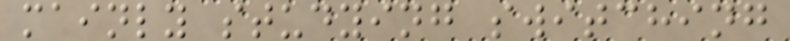mainly studying switching
